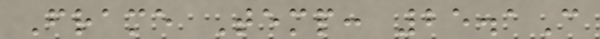Frame Temp: 25.1C
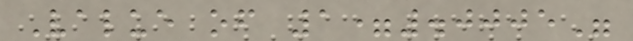Value of 1=.0005"
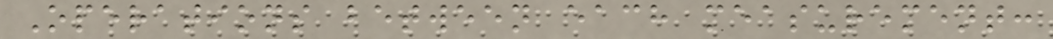Operations between each measurement:
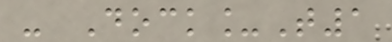- Dock_T1
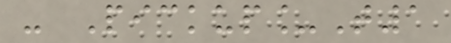- Pickup_T1
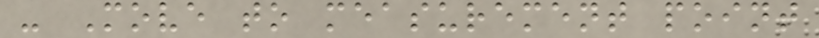- Move to measurement point
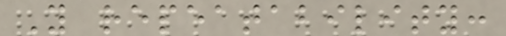Y repeatability:
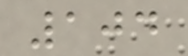104
